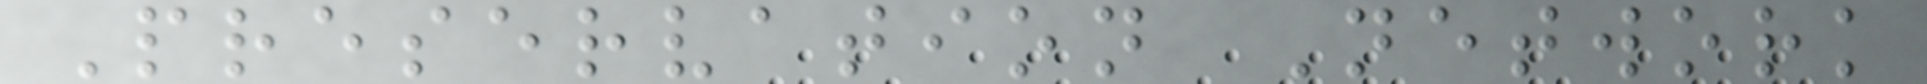Preservation Network
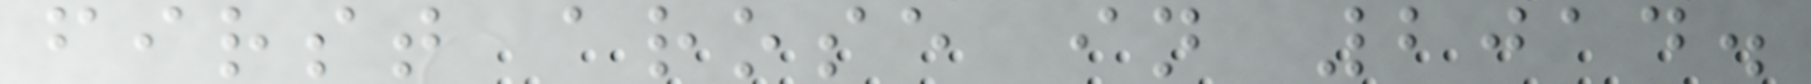first arose in 2014.
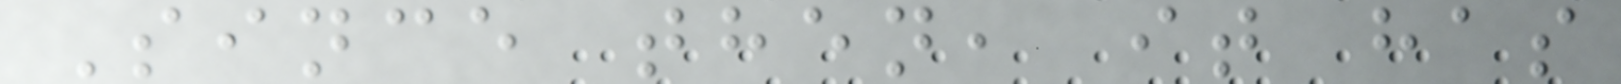Since then, it has
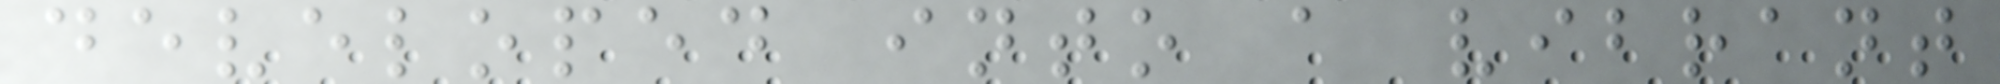developed into a vibrant
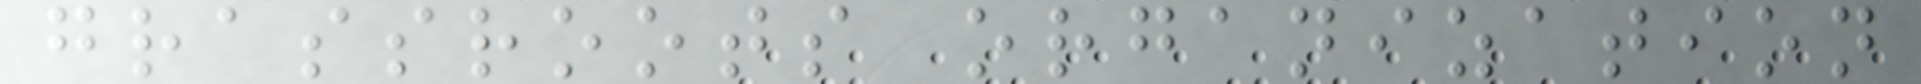grassroots organization
